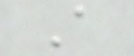A
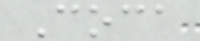Coca
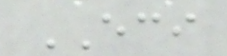ECI
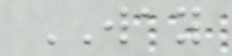WAY
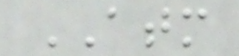ATM
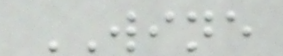WINE
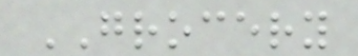GROCERY
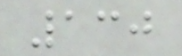130
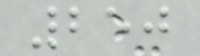250
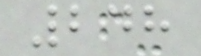248
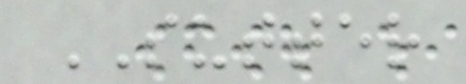SUTTER
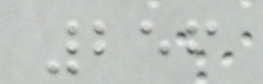256
